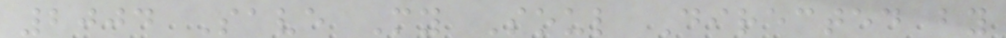2004 Save My Soul Directed by
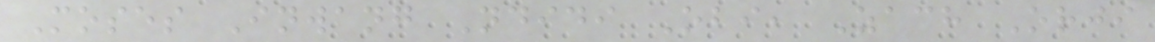Moses Inwang Ndidi Obi, Zach Orji
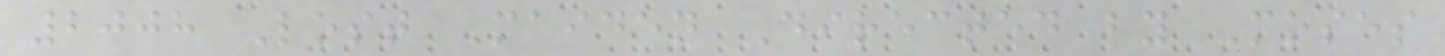2008 Lost Maiden Directed by Moses
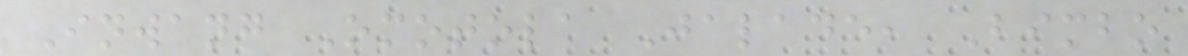Inwang Omotola Jalade, Bimbo
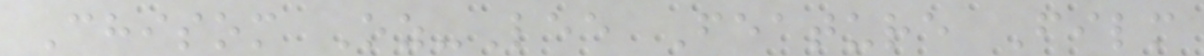Chisom Oz-Lee Feature Film
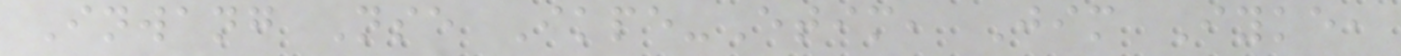Inwang Nse Ikpe-Etim, Jim Iyke,
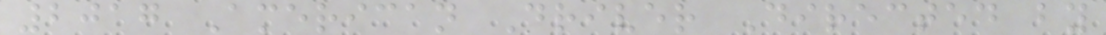2017 American Driver Directed by
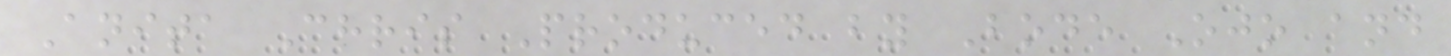Anita Chris Produced by Bode Ojo and
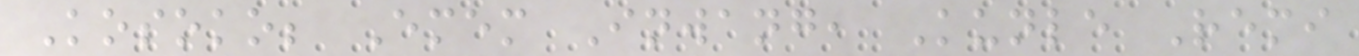Kosoko; Emem Inwang, Kunle Remi
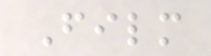Film
